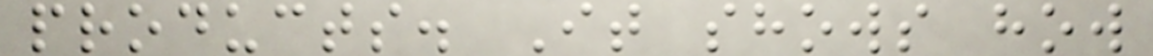products. It shows how
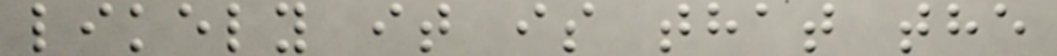likely it is that the
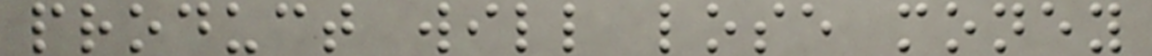product will lose money
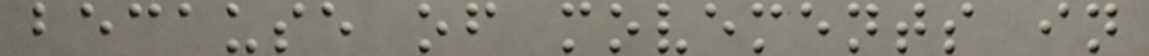because of movements in
